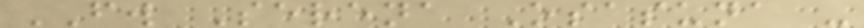FW Serena Osasuna -
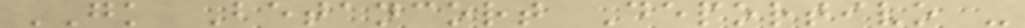GK Betancort Deportivo -
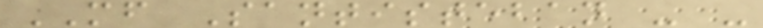MF Santisteban - -
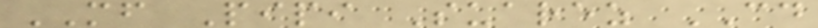MF Pipi Suarez CD
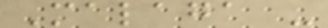Malaga -
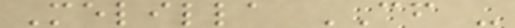Melilla CF -
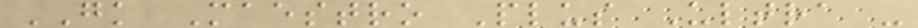GK Maestro Plus Ultra -
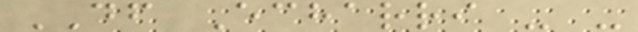DF Echarri - -
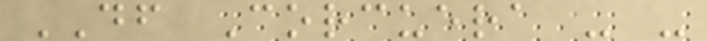DF Corcuera - -
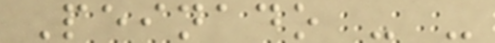Peinado - -
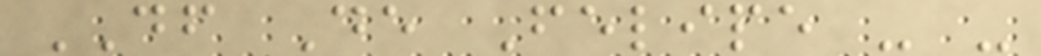DF De Felipe - -
